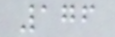176
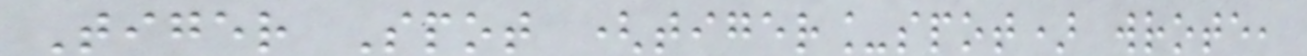Tiger Spot (tiger_spot) wrote,
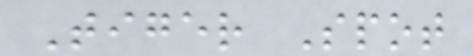Tiger Spot
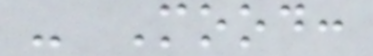- Mood:
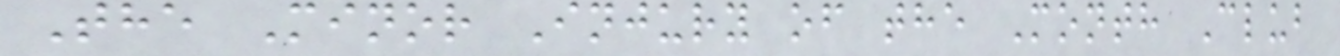The Minor Injury of the Month Club
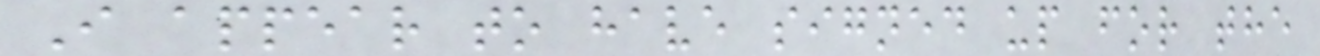I appear to have signed up for the
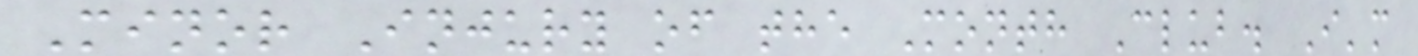Minor Injury of the Month Club. I'm
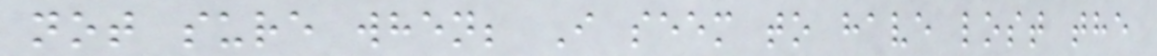not sure when; I seem to have lost the
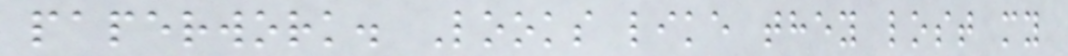paperwork. Looks like they lost my
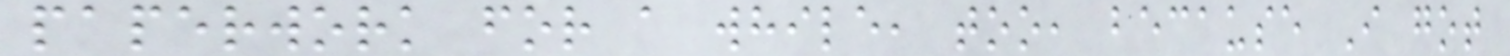paperwork for a while, too, because I got
